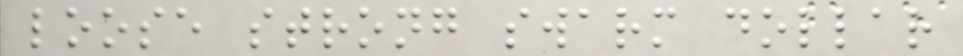loose strong swarm dollar
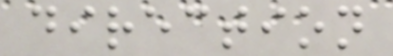direction
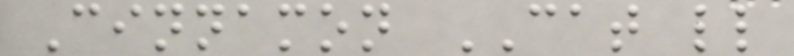Cinnamon CAT ll
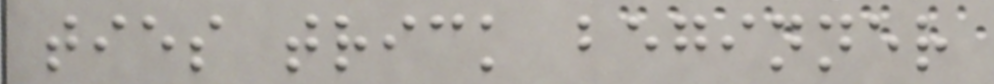ties trick beginner
